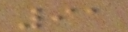91
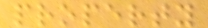property
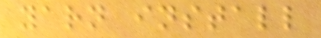yarn install
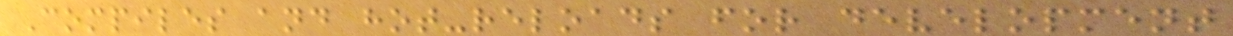Compiles and hot-reloads for development
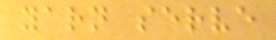yarn serve
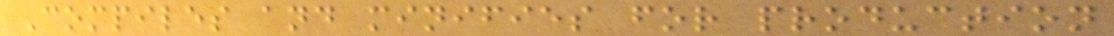Compiles and minifies for production
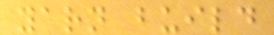yarn build
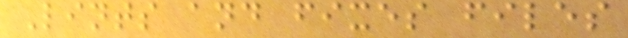Lints and fixes files
